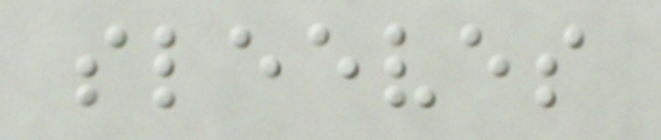sleeves
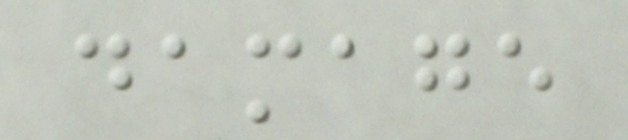damage
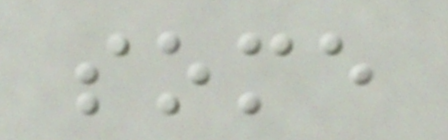some
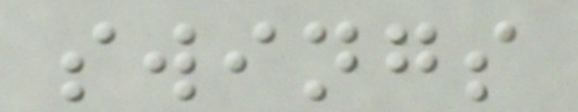swings
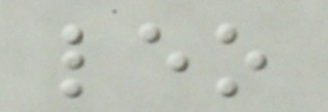leo
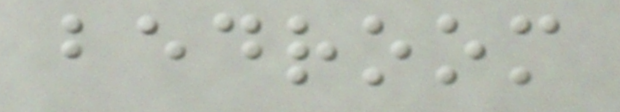bedroom
